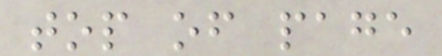top of page
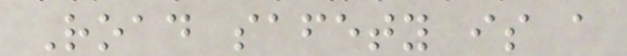Road safety is a
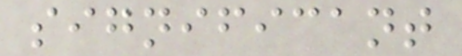significant
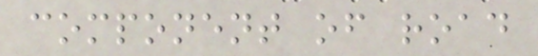component of road
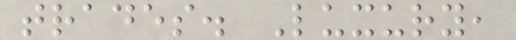trades. Luxury,
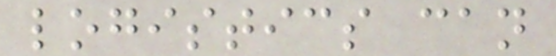logistics can
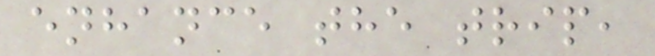enhance the trip,
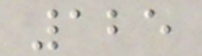125
